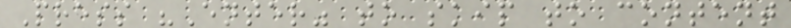Press "Enter" to skip to content
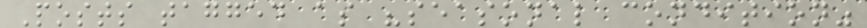Posts tagged as "seasonal condition"
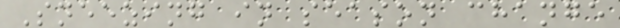Sneezing in season change
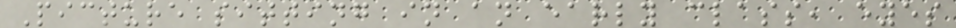Picture sitting in an early class, eyes
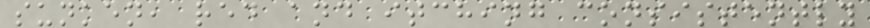sunken, red and itching consistently
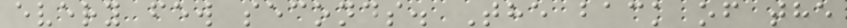every few seconds. The back of the
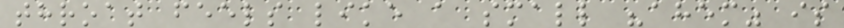throat feels like a small "ahem" is
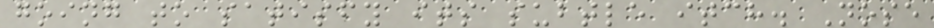going to satisfy its subtle itch. Nose
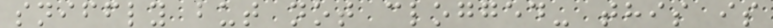sniffly but not clogged- this is
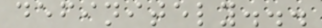definitely...
